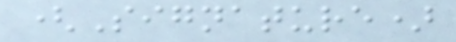(Signature)
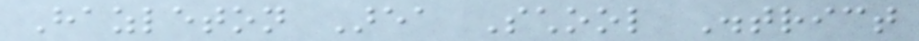Hazleton Area School District
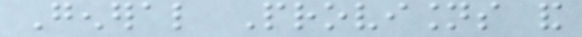General Provisions and
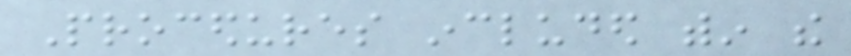Procedures included within the
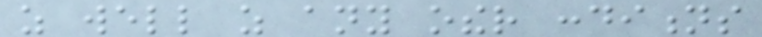as well as any other conditions
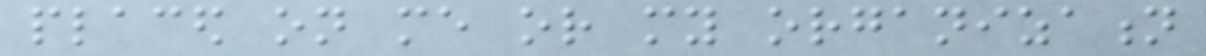placed on me or my organization
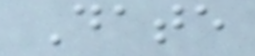Date
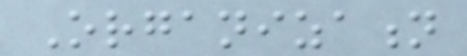Organization
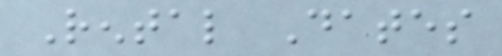Rental Dates
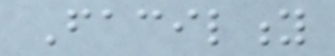Facility
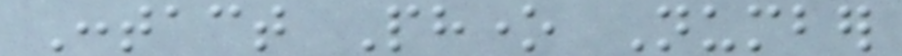Contact Phone Number
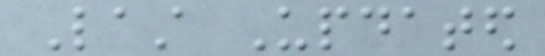Last Updated
